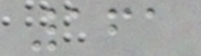161
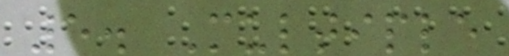5. Multiple
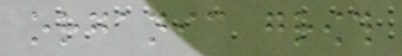organic growth
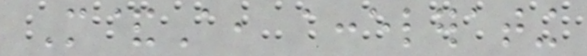M&A, accelerating
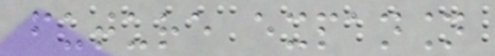future expansion
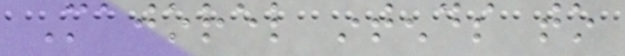Majorel intends to
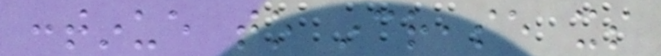continue to increase its
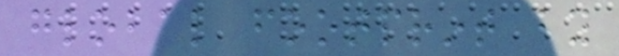global footprint by
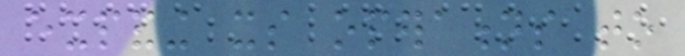expanding its operations to
